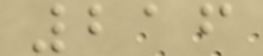216
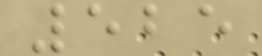525
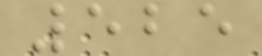525
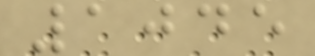1045
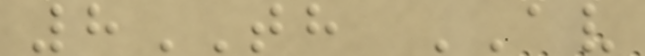8TH AV
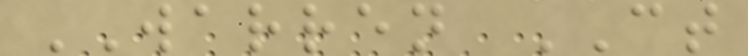WARREN CT
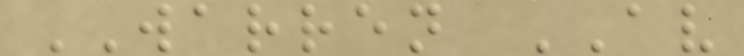WARREN AV
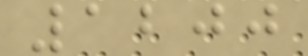1200
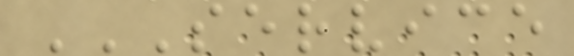SERVICE
